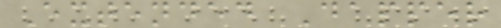Extended Dapper
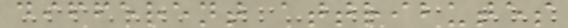different attributes
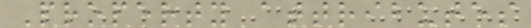Property attributes
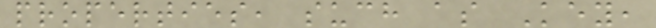properties, such as Key,
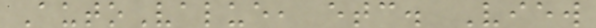AutoValue, etc. View
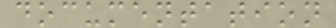documentation
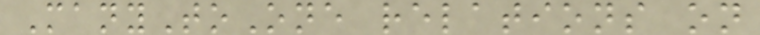ManyToOne relations on
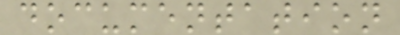documentation
